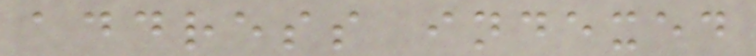address indexed
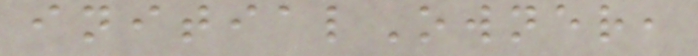initialOwner,
